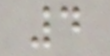4
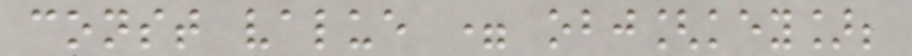const value = obj[key];
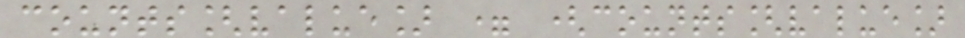counts[value] = (counts[value]
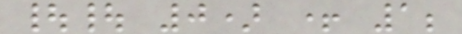|| 0) + 1;
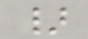}
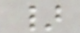}
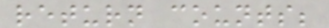return counts;
